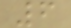6
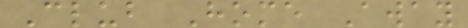Club Home Away
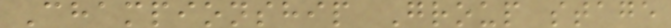Championship Group stage
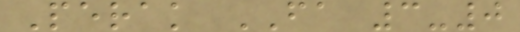Perak FA 3-0
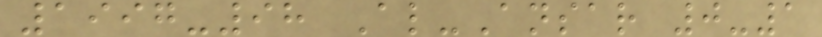1997-98 Al-Ansar 0-1
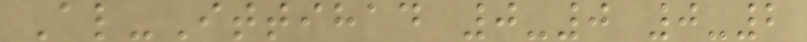Al-Ittihad 0-0 0-2
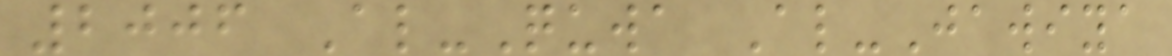2006 Al-Quwa Al-Jawiya
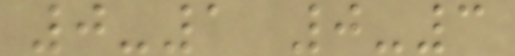0-1 0-3
